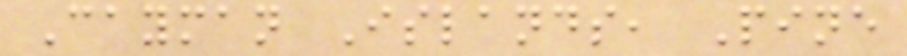Cayman Islands, Pine
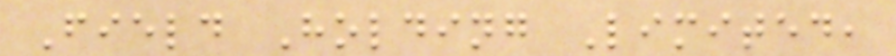Field Holding Limited,
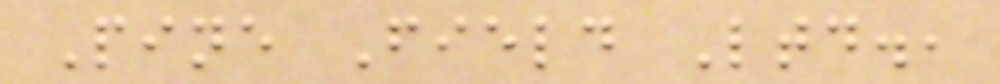Pine Field Ltd.,
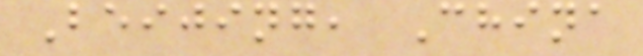Beijing, China
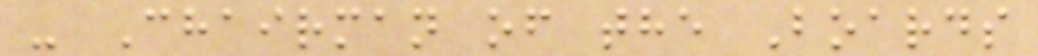- Chairman of the Boards
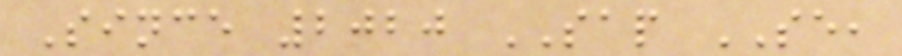Since 2020 SAP SE,
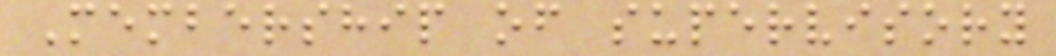Membership of supervisory
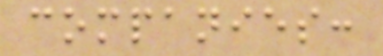companies:
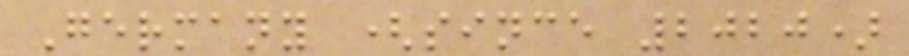Germany (since 2020)
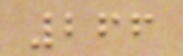266
